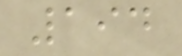194
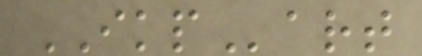IKPart
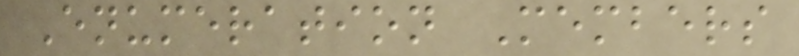Enumeration Members
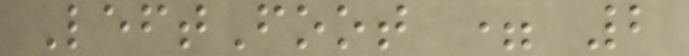LeftFoot = 2
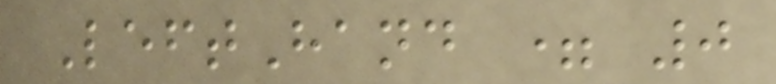LeftHand = 0
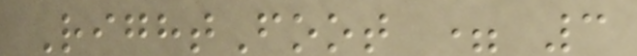RightFoot = 3
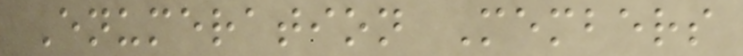Enumeration Members
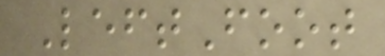LeftFoot
